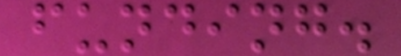funding.
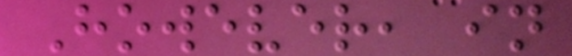However, in
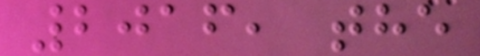2016, the
